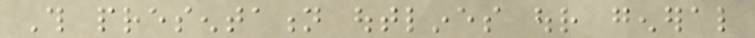This presentation outlines our general
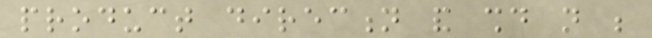product direction and should not be
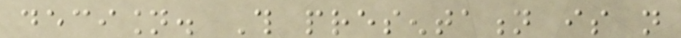decision. This presentation is not
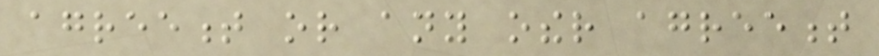agreement or any other agreement
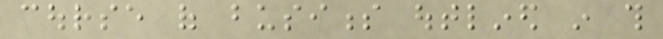course of business outlined in this
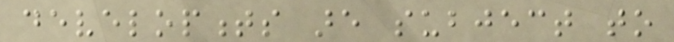developments are subject to
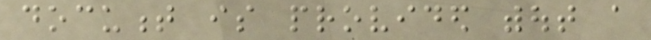document is provided without a
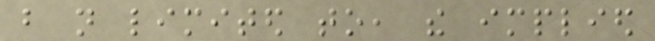but not limited to, the implied
